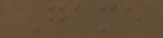Game
